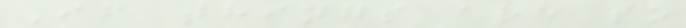If things are so
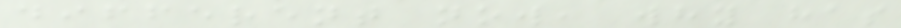different now, why has
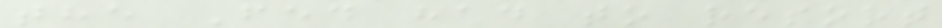the Fed had to resort
